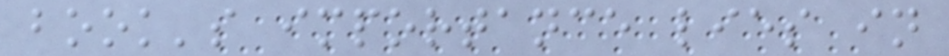book's importance lies in
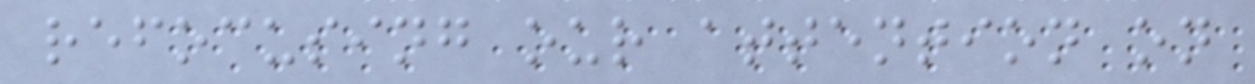refocusing our attention on
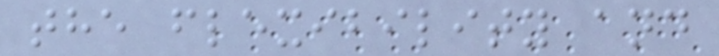the flexibility and
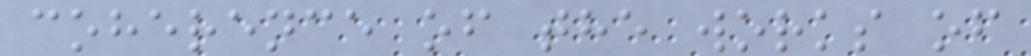coherence of the works of
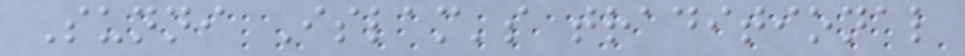Sunni Islam's traditional
